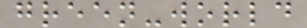green-world
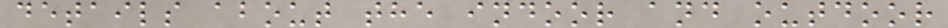details about the indoor and outdoor
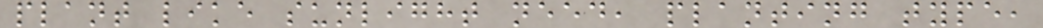plant like sunlight need, planting type,
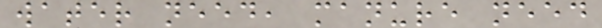water need, manure need
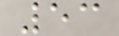53
